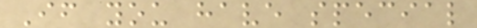If you have special
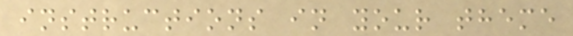instructions in your theme
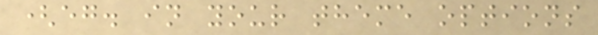(eg. in your theme options
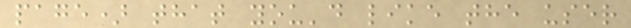page) that you'd like the user
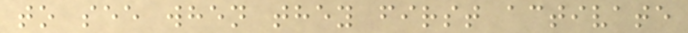to see when they first activate
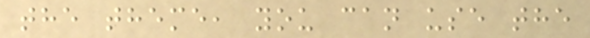the theme, you can use the
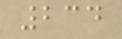234
